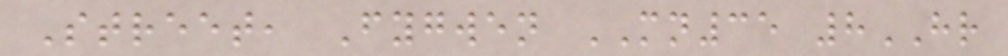Street, Fygwen MN35 8HR
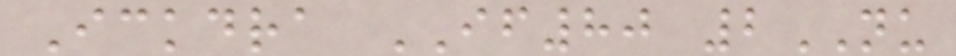Ickdra IF80 2NU
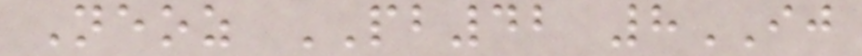Neoz PB42 8IJ
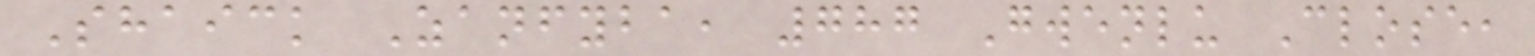Shaick Zanfyba, 787 Gwenlu Close,
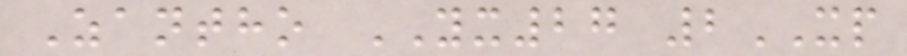Zantho YX27 2XP
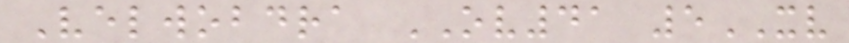Velwobdra OV41 5XV
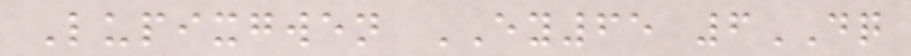Lupixgwen EY65 6DQ
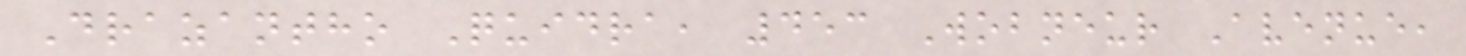Drazantho Quidra, 453 Wobneur Avenue,
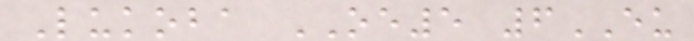Lukoba OE5 6EU
